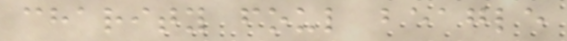charity foul beagle
